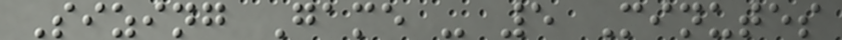Sizing Game - 5 Minutes
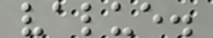value.
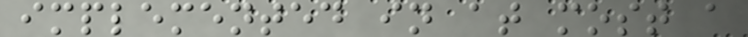implemented in at most a
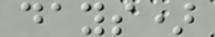days)
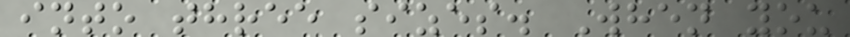into three sizes. When you
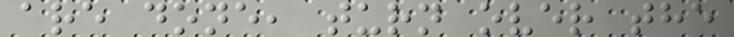are done, turn over the
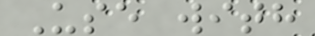Use with
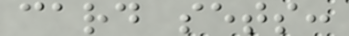card sets:
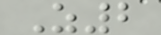Z2
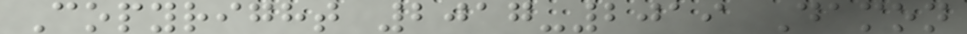Copyright 2017-2019 Damon
